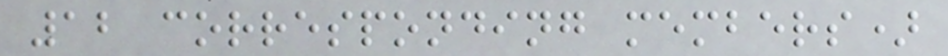12 corresponding members)
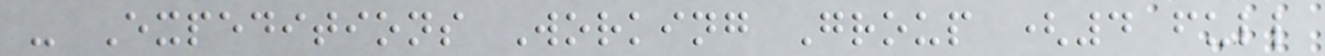- Expeditions Working Group (4 full
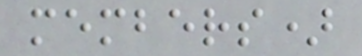members)
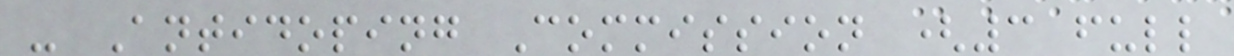- Antidoping Commission (3 full
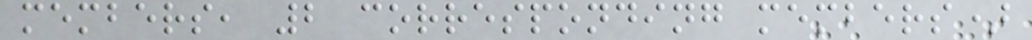members, 2 corresponding members)
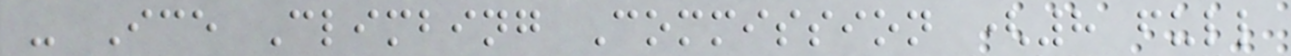- Ice Climbing Commission (8 full
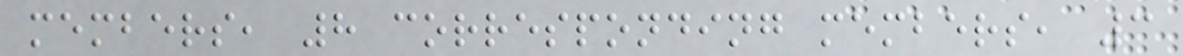members, 8 corresponding members, 3
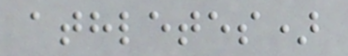athletes)
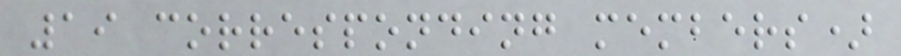19 corresponding members)
